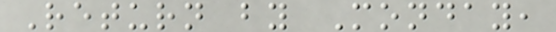Return by Monday,
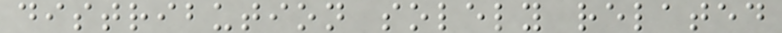distribution solely related
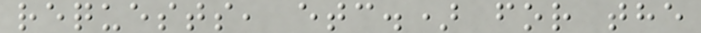requests, etc.) for the
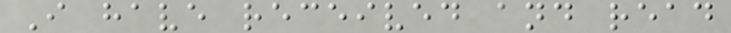I have received and read
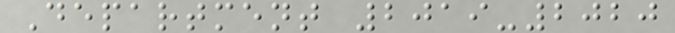Department 2019-2020
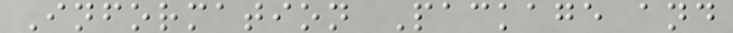Information Package and
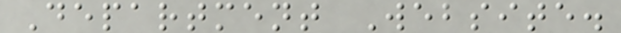Department Website.
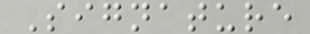Signature
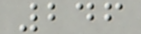246
